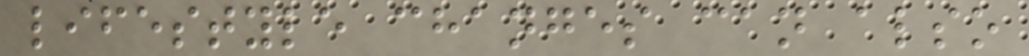lifestyle changes can also
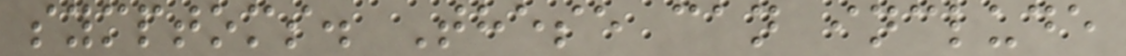symptoms. These can include
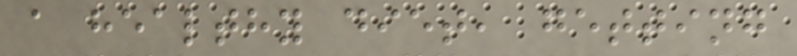a healthy diet, getting
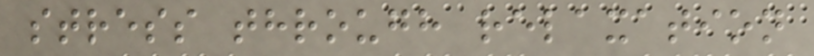stress through relaxation
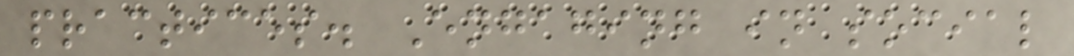practices. Engaging in social
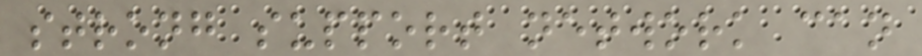strong support network can
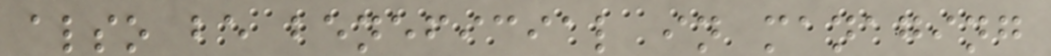also be beneficial in managing
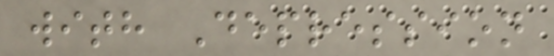with Depression
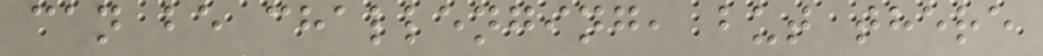can be challenging, but there
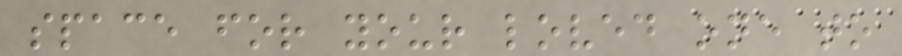space for your loved one to
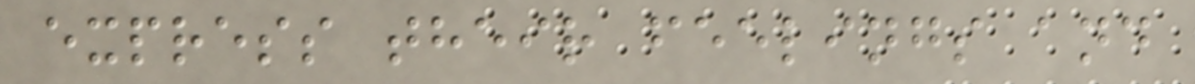express their feelings and
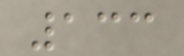133
